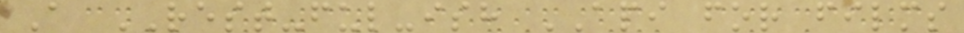A REST-ful-ish API for films
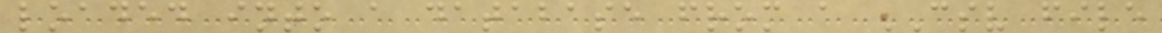loaded into a database from a CSV file
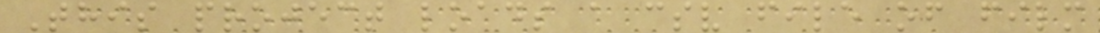This project loads a csv file of film
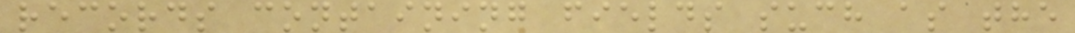records containing fields such as the
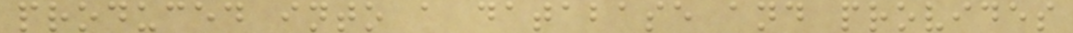produced into a database and provides
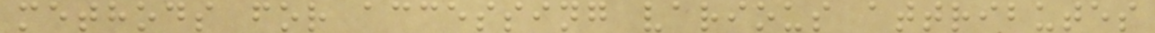methods for accessing various attributes
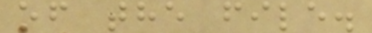of the file.
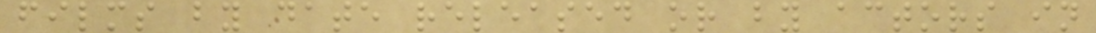films by date released or by actors in
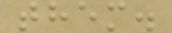them.
